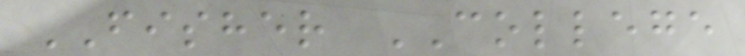FISHER COLLEGE
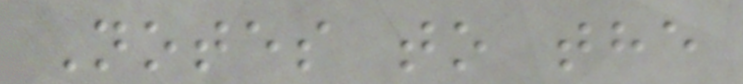Notes to the
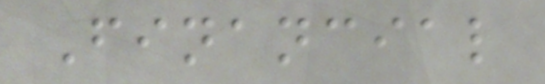Financial
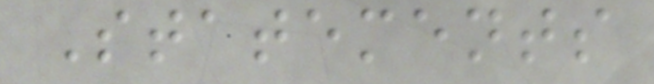Statements
